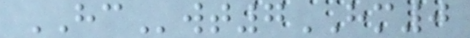HCwt7HM0
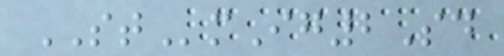STmIg2Sd
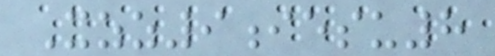Xzz9iesu8
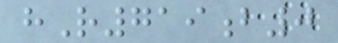hR719b0
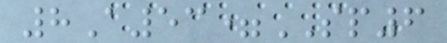8A53=SP6
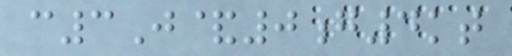c3J&0g4kt
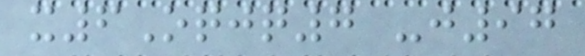x6Oqjq7 -j97
